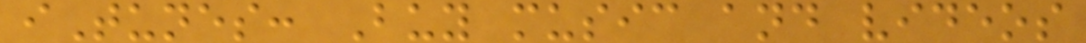iTunes: Buy music and videos
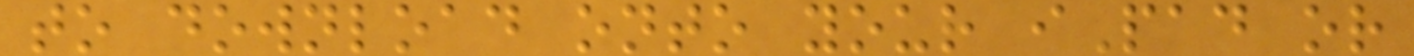to download onto your iPad or
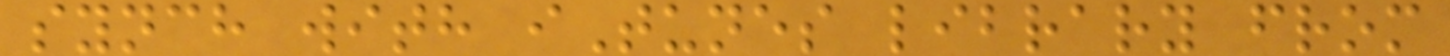synch with iTunes library from
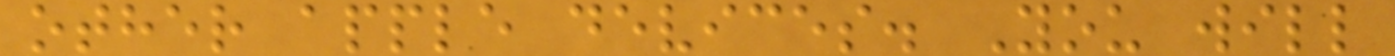other apple devices. You will
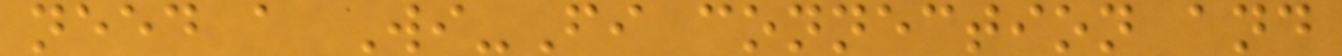need a Wi-Fi connection and
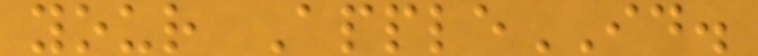your AppleID.
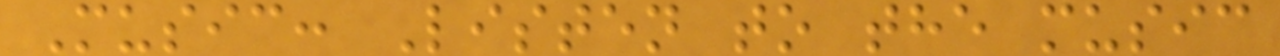Music: Listen to the music
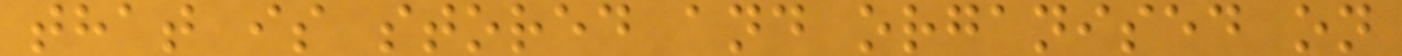that is stored and organised on
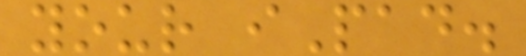your iPad.
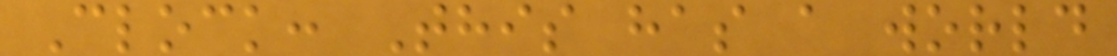Clock: This has a world
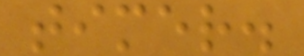timer.
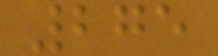275
